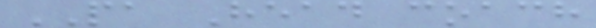PA Head coach
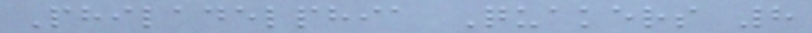Philadelphia Quakers 8
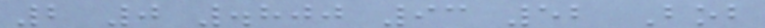2 0 .800 93 52 Bob
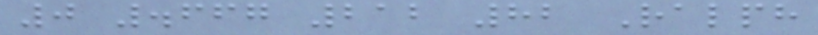0 .667 212 82 Ralph
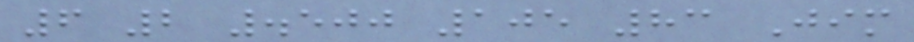6 2 .500 105 83 Jim
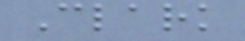Clark
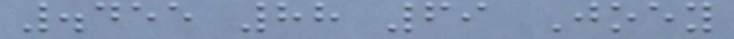.455 88 69 Joey
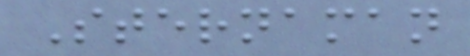Sternaman
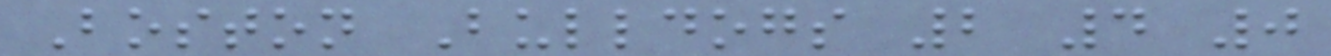Boston Bulldogs 2 4 0
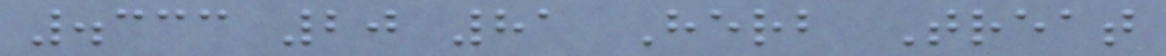.333 20 81 Herb Treat
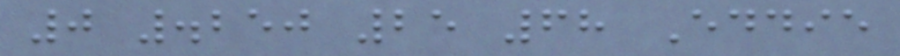0 .250 25 68 Eddie
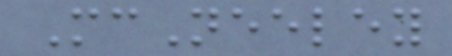McNeeley
